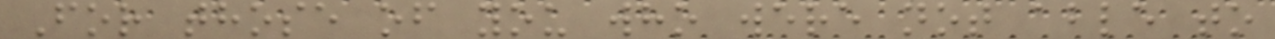For those of you who were not able to
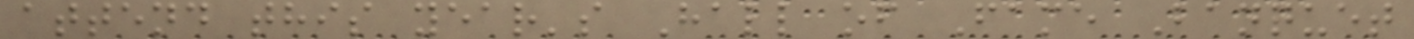attend this year's Hall of Fame Banquet
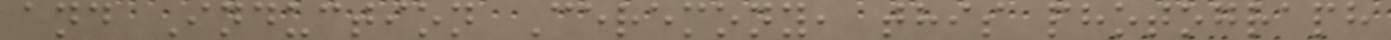and Induction Ceremony, this photograph
